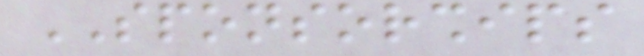SPONSORSHIPS
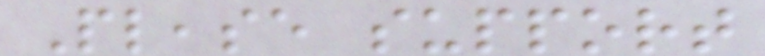Please support
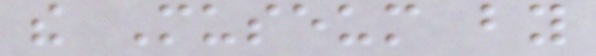the Museum by
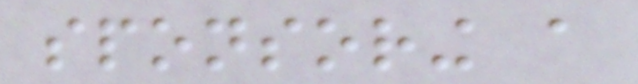sponsoring a
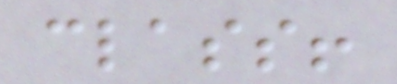class!
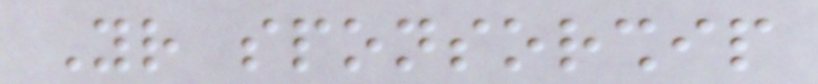Your sponsorship
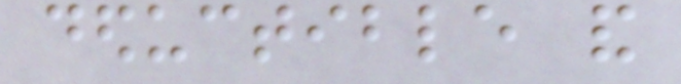deductible and
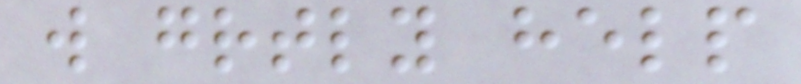will greatly help
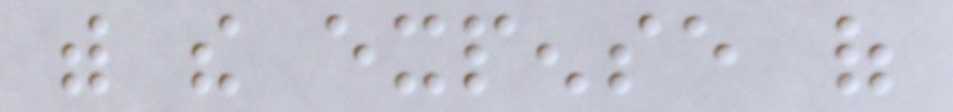with the expense of
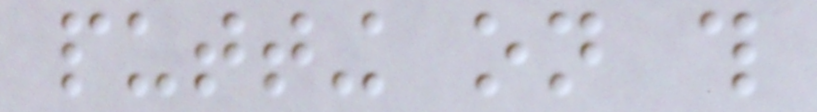putting on this
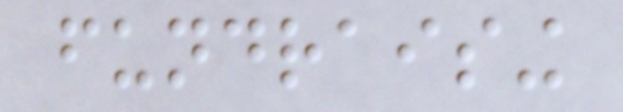fundraising
